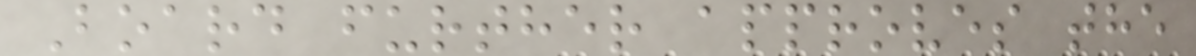Board further approves the
